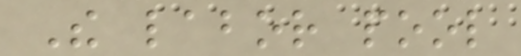The labor pool
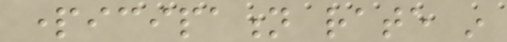participation rate in
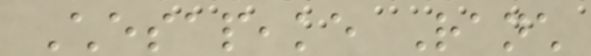Chesapeake Ranch
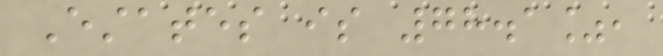Estates is 78.1%,
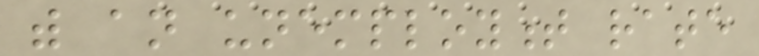with an unemployment rate
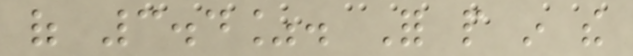of 3.4%. For people in the
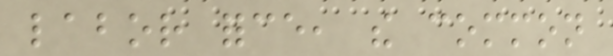labor force, the common
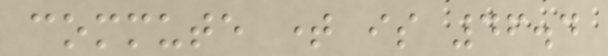commute time is 46.4
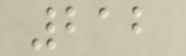212
